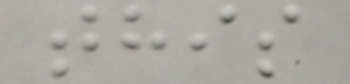this
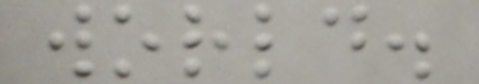world.
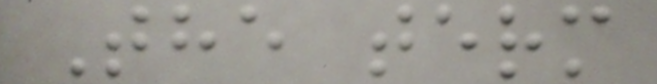The term
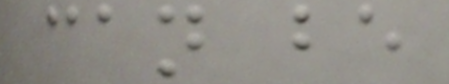can be
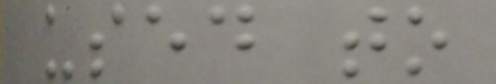used to
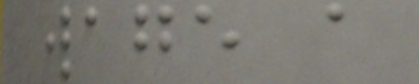wage a
